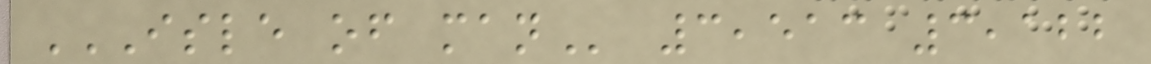ISLE OF MAN 3,513 3,122
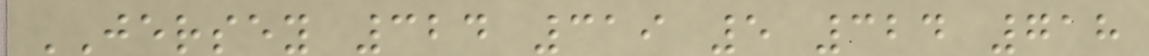JERSEY 324 319 5 324 718
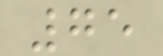75
